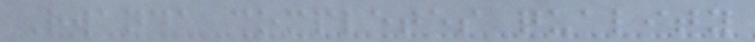Rwanda completes quality
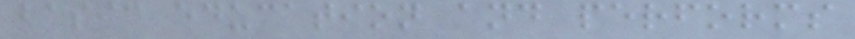basic education and performs
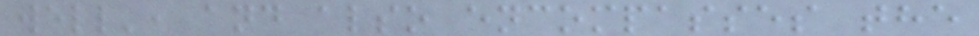well', and also encompasses the
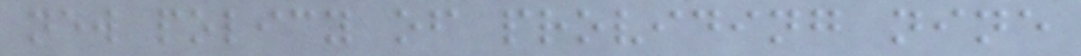new policy of providing nine
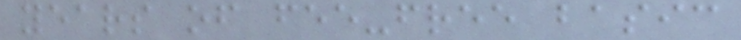years of fee-free basic
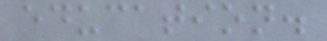education.
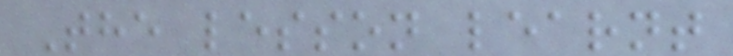The lesson learnt
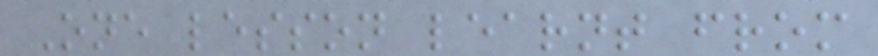One lesson learnt from
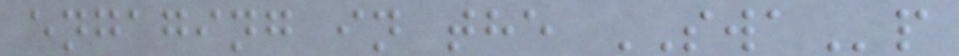engaging in the SWAp
